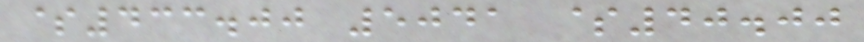$433.00 5041 $40.00
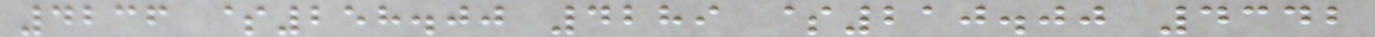4236 $258.00 4289 $210.00 4342
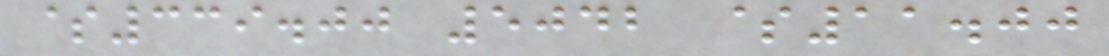$339.00 5042 $11.00
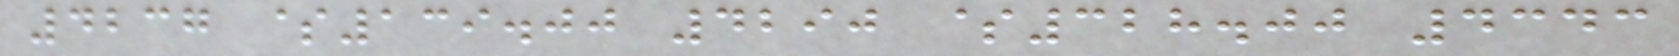4237 $139.00 4290 $328.00 4343
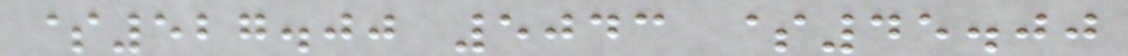$527.00 5043 $45.00
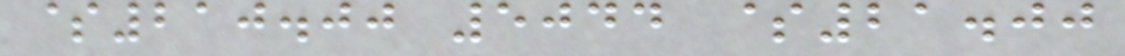$210.00 5044 $21.00
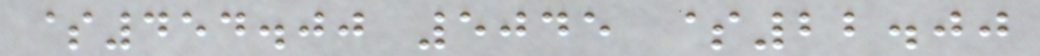$454.00 5045 $22.00
